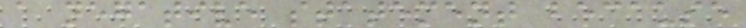a negative statement because
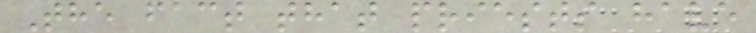The fact that priests have
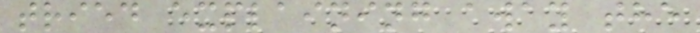tried explaining away the
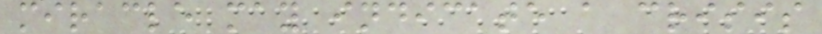miracle may indicate a crisis
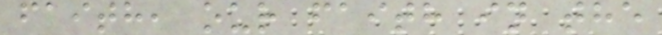faith, our faith in the
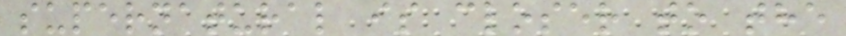supernatural is closer to the
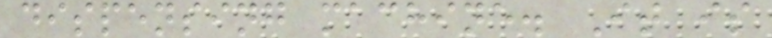dispensing machine. It is
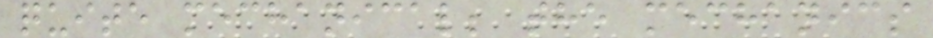quite mechanical; the mechanics
